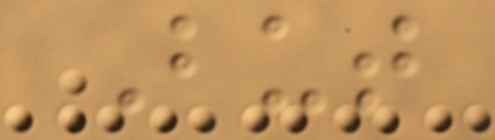But
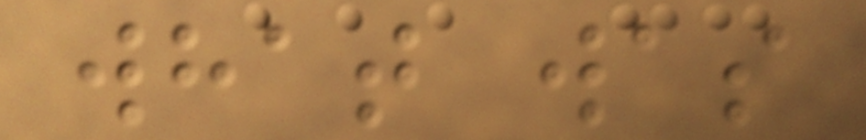what was
